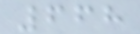668
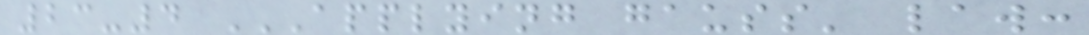23-4 APPLYING GAUSS' LAW:
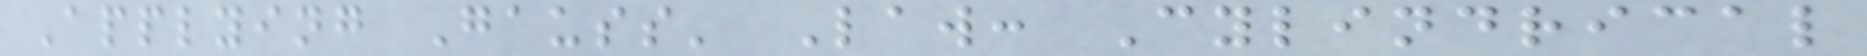Applying Gauss' Law: Cylindrical
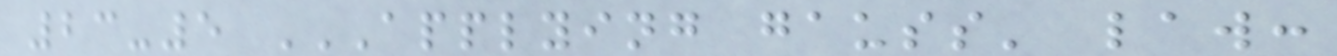23-5 APPLYING GAUSS' LAW:
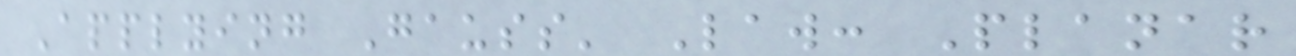Applying Gauss' Law: Planar
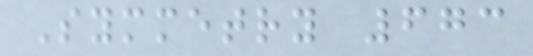Symmetry 673
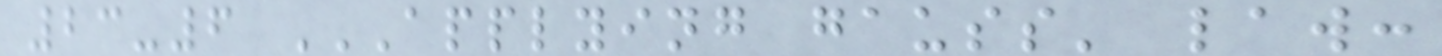23-6 APPLYING GAUSS' LAW:
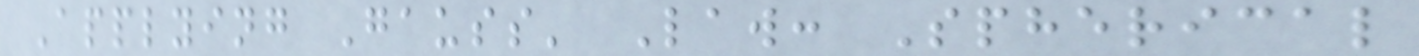Applying Gauss' Law: Spherical
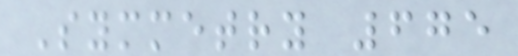Symmetry 675
